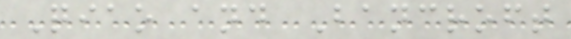Qiao and Bancroft
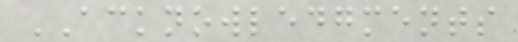ACKNOWLEDGMENTS
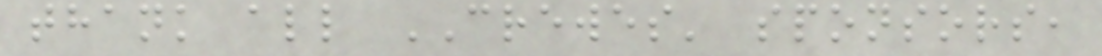thank all CREWES' sponsors,
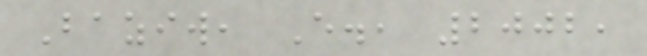Baziw, E., 2002,
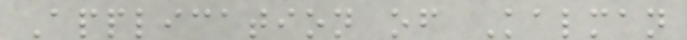Application of Kalman
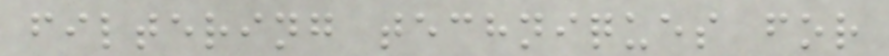filtering techniques for
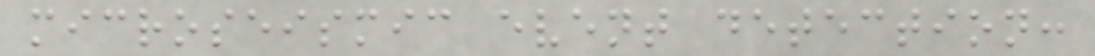microseismic event detection:
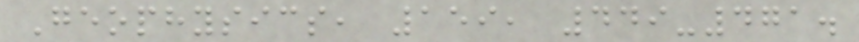Geophysics, 159, 449-471.
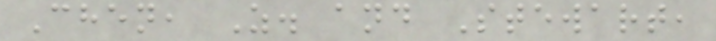Chen, Z. and Stewart,
